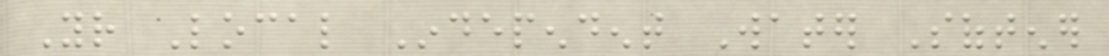Your Local Independent Water Softener
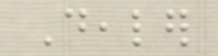Dealer
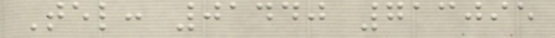Tel: 01440 713095
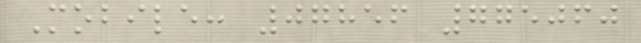Mobile: 07856 775060
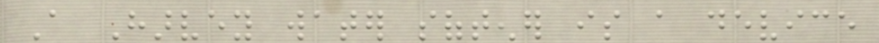A Harvey water softener is a device
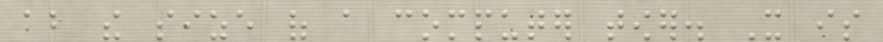about the size of a computer tower. It is
